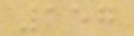157
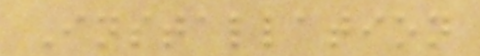Installation
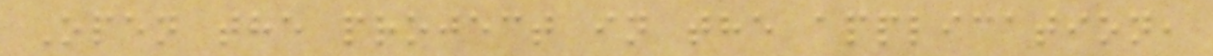Open the project in the application,
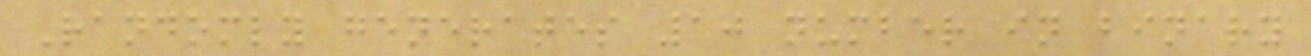Randomly generates 10 number in binary
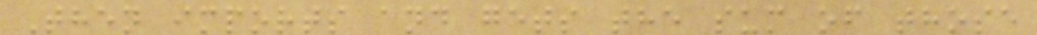Then imports and gets the sum of those
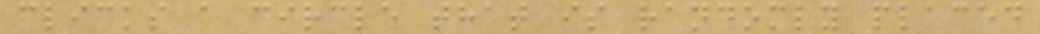clicks a circle that is randomly placed
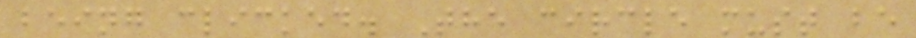being clicked. The circle must be
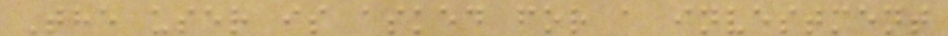The user is asked for a investment
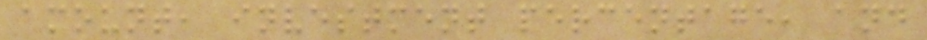amount, investment percentage, and
